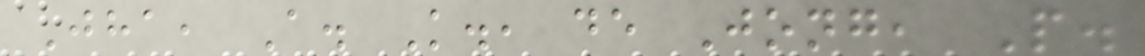Jha, A. K., de Jong, P.
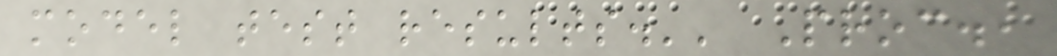model test results.'' Proc.,
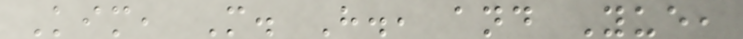Kim, M. H., and Yue,
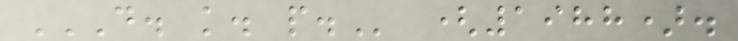D. K. P. (1988).
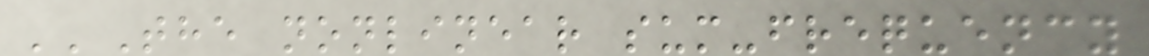''The nonlinear sum-frequency
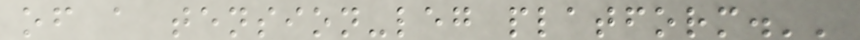of a tension-leg platform.''
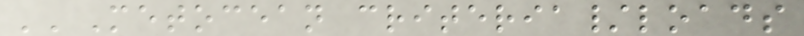''Metocean criteria/loads
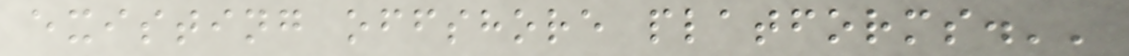existing offshore platforms.''
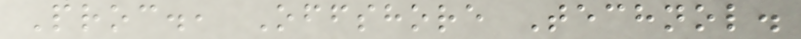Proc., Offshore Technol.
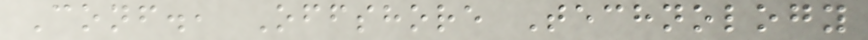Conf., Offshore Technology
